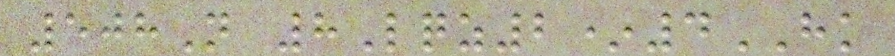508N 8Lqz2*4HK
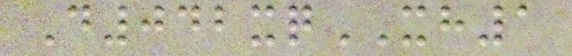D042xqXH1
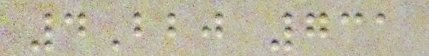4Bbj 731
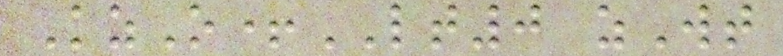KzO+LT0 zWt
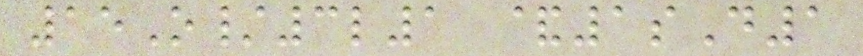15O/3l1 &1sD1
